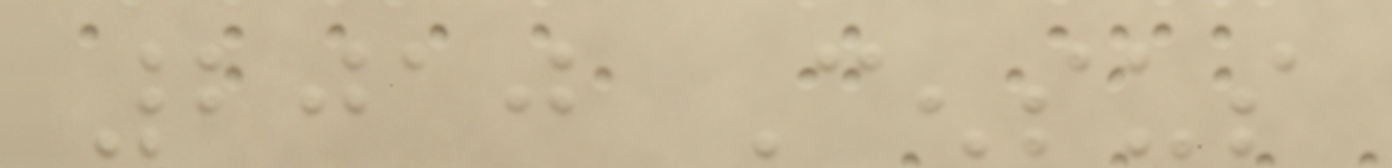2010 Census
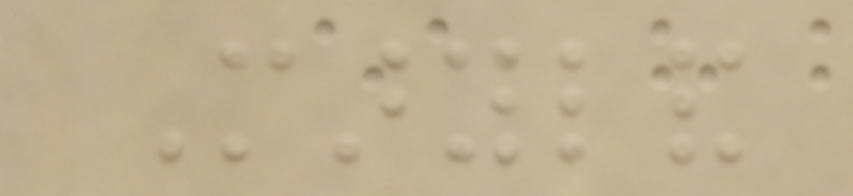Maryland
